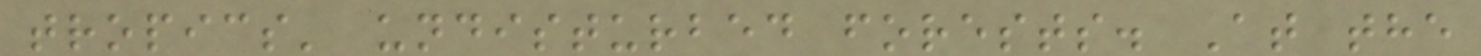tropics' undisturbed forests. At the
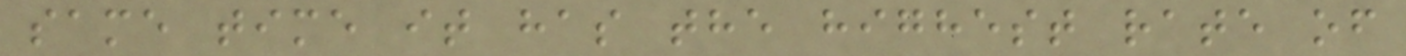same time it has the highest rate of
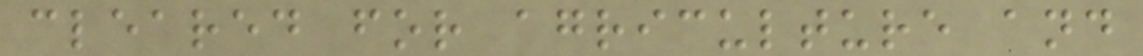cleared for agriculture and
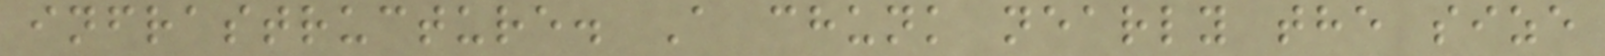infrastructure. A chunk nearly the size
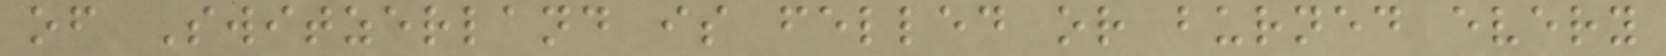of Switzerland is felled or burned every
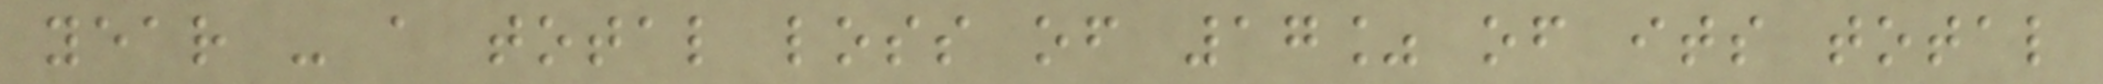year - a total loss of 17% of its total
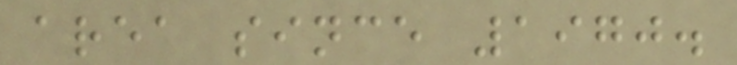area since 1970.
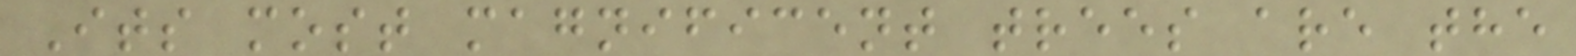Its most magnificent trees are the
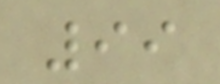99
